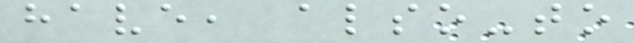have, also-to
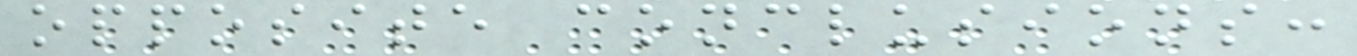opposite conclusions:
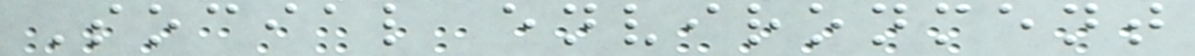Social environment
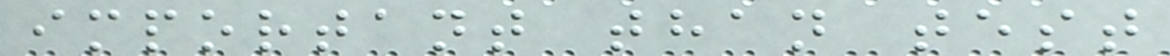important than test
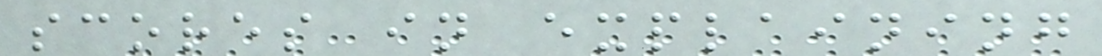scores in explaining
